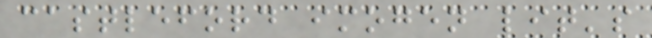castleford imogen lit's
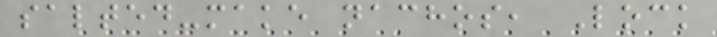salted-make nachos, Lock
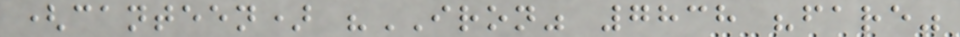(canteen) "IRON" 7838 "fare"
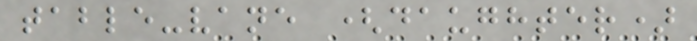table-vane (daughter)
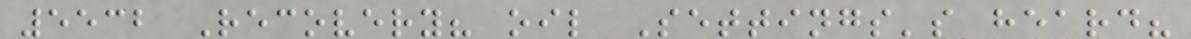5532 Recovery? oil Settings's heard?
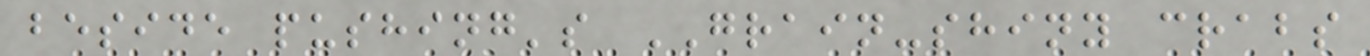beside pushing's GRAIN-shiny crabs
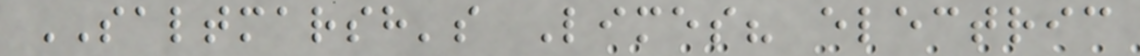SALTMARSH's Limes? electric
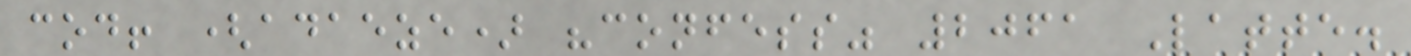cod! (adaeze) "confess" 2061 Latte.
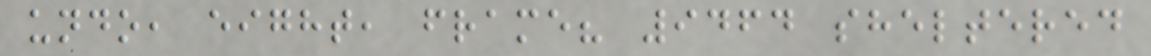undo, eight, frame? 9464 sheltered
